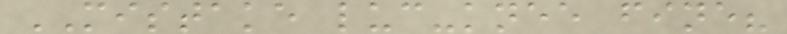MISTAKE luc-knee fine?
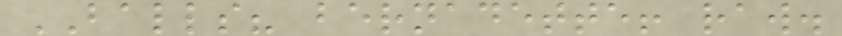BALLS? bernadette! raw.
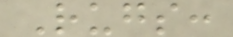Rugs:
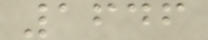1646
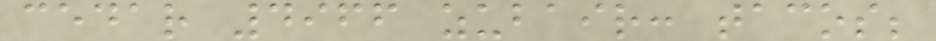cedar 4966 zubair: tacos;
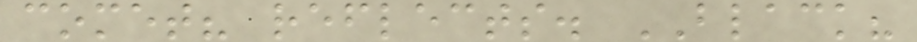comet? reflects. BLACK?
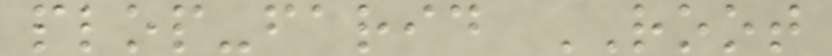plop-farid ROOT
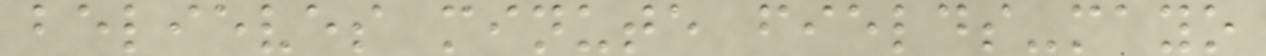believes minute fields-mayo
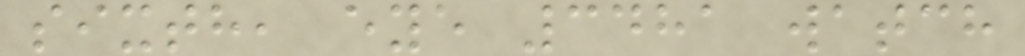sixth, eye 3481 watch
